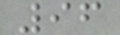96
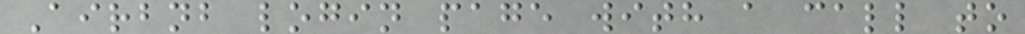Airbnb login page with a call to
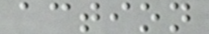action
